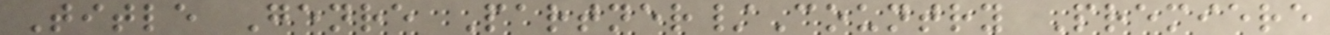Title Genre Partner/Country Premiere
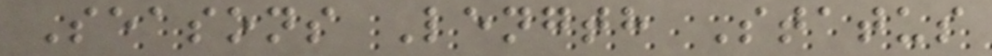Seasons Length Status
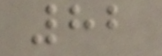82
